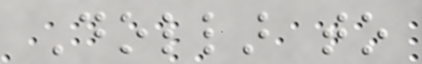Dollar to
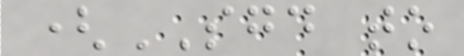(SGD to
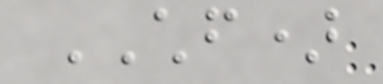CHF)
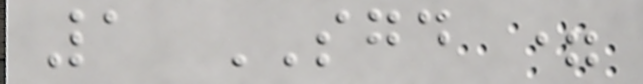1 SGD =
